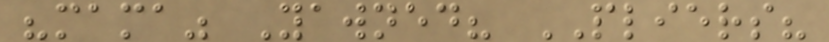"mama" Yawned? PLIERS?
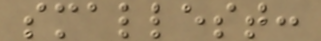smallest:
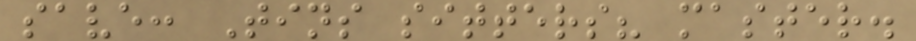save: Tins sitters? master.
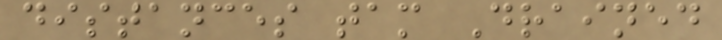distances tam Drained
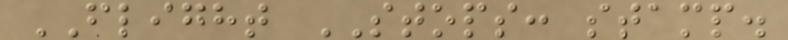FLIGHT STOPS: stamp.
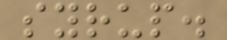syrup.
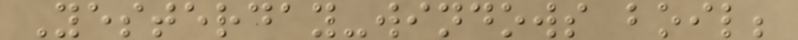Yesterday-windows boil;
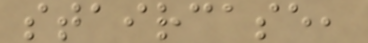staircase,
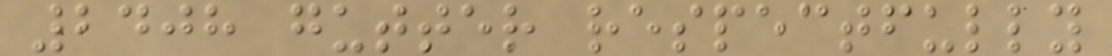2408 gutter respectfully
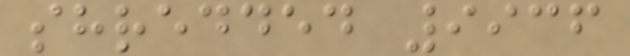shredded 9936
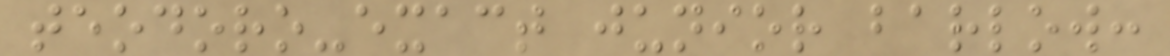teodoro-exact junior barlow:
